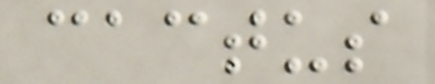cactus
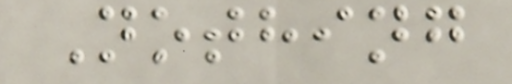Nothing
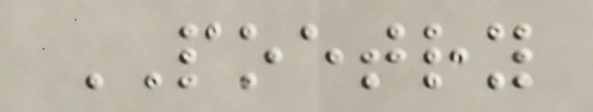POETRY
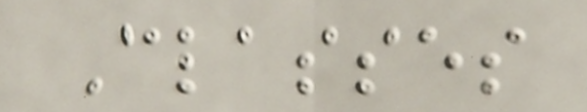Classes
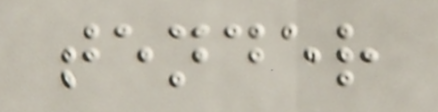tender
